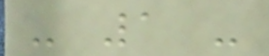- 1 -
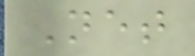Net
